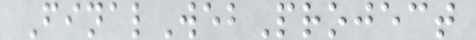FinalWebProject
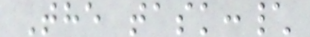The task:\
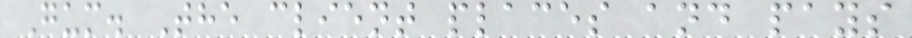Gum. The client places and pays
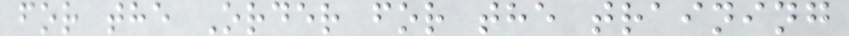for the Order for the training
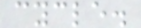cycle.
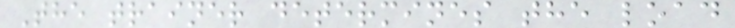The trainer determines the load
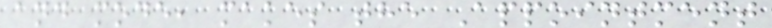and mode, makes the Appointment
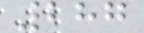287
